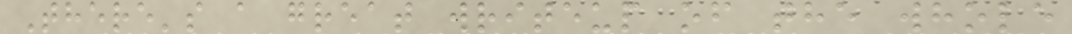There's a great writeup of the whole
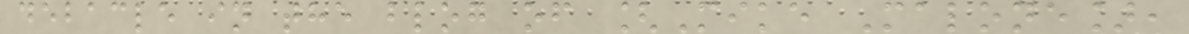debacle in the blog of [Mike Malone],
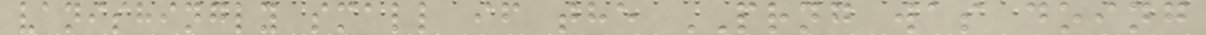vanishingly small if the PRNG was doing
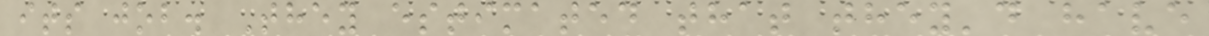its job. They estimated that they'd have
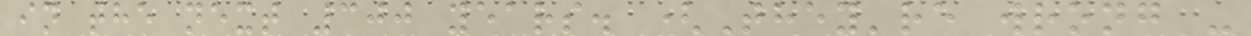in the next 300 years. (They're wrong -
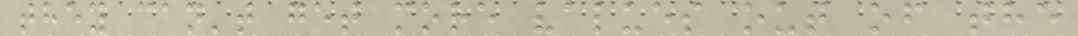they can't get more values out of the
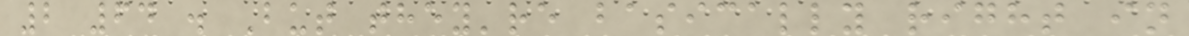2 64 . But they're basically right in
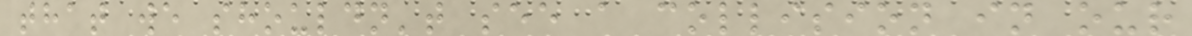that we shouldn't see a collision in our
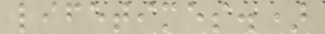lifetimes.)
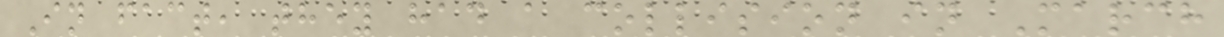In fact, they had a collision in March
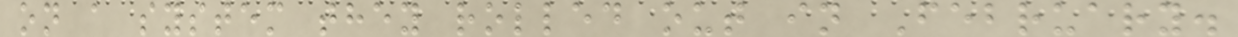on a system they rolled out in February.
